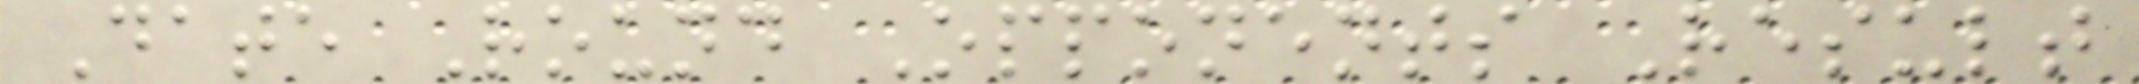Date Round Opponents Result
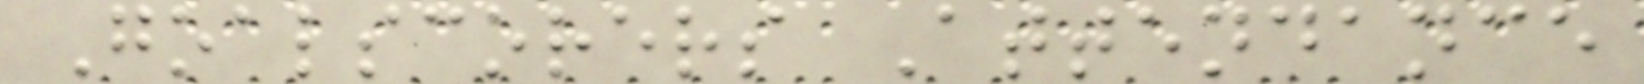Goalscorers Attendance
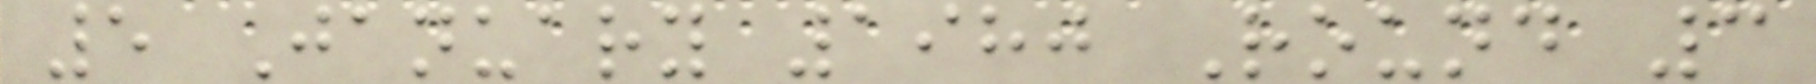5 January 1980 Round 3
